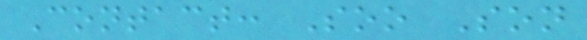Contact: Soo Son
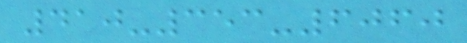410-353-6060
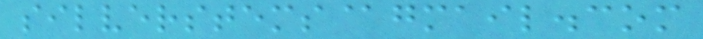silverstems@gmail.com
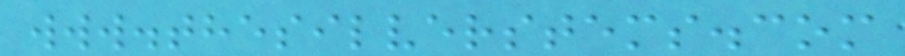www.thesilverstems.com
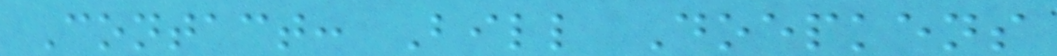Contact: Bill Doepkens
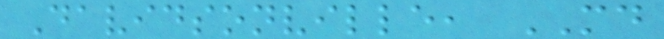Davidsonville, MD
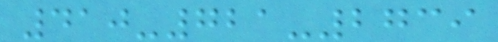410-721-2739
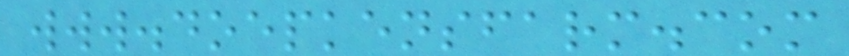www.doepkensfarm.com
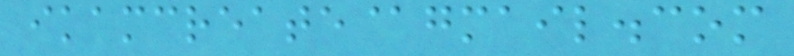ikamcreate@gmail.com
